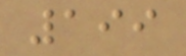199
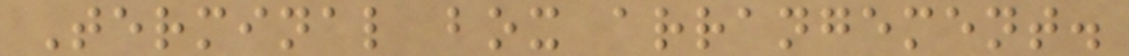Terminal box arrangement.
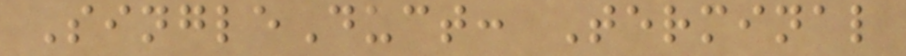SingleDuct: Terminal
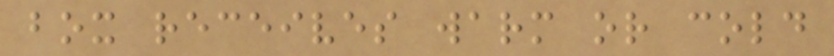box receives warm or cold
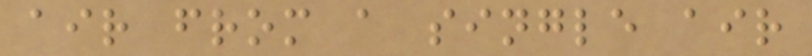air from a single air
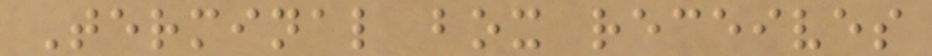Terminal box receives
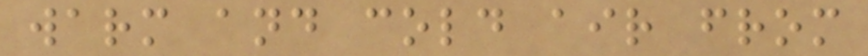warm and cold air from
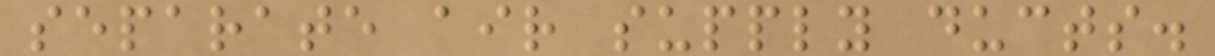separate air supply ducts.
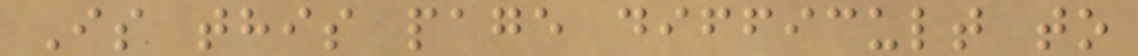Is this page difficult to
